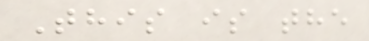This is the
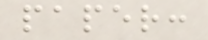paper:
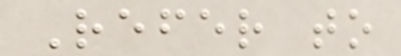Refer to
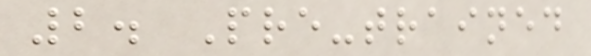2. Pre-trained
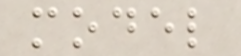model
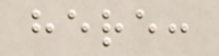here:
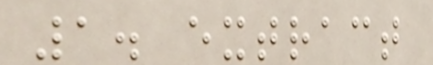1. extract
